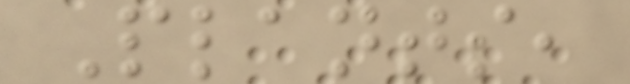Plants,
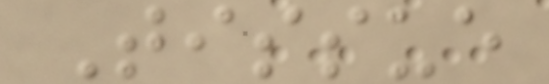Tissue
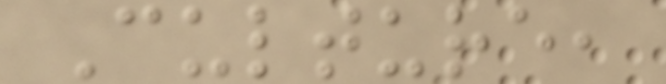Culture,
